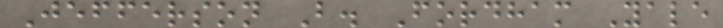Jefferson B. Fordham Yale
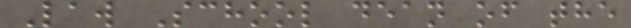Law School dean of the
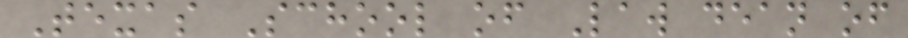Texas School of Law dean of
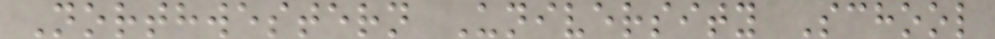Northwestern University School
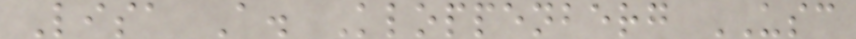Lisa A. Kloppenberg USC
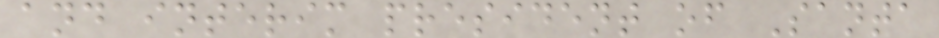and interim president of Santa
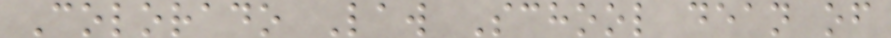Colorado Law School dean of
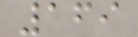169
